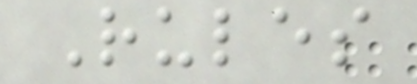Rules
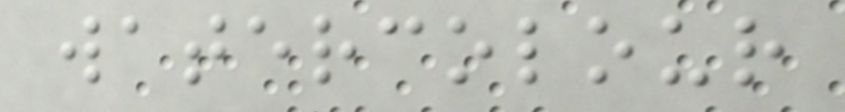watercolour
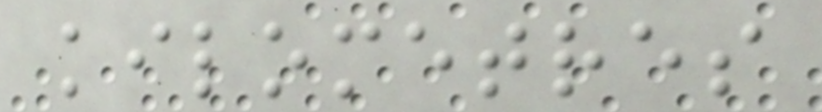kilometres
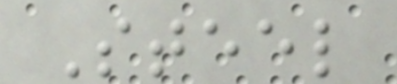Steel
